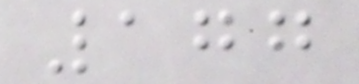177
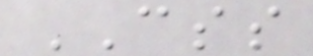CSS
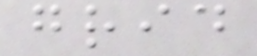grid
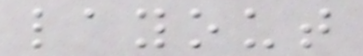layout
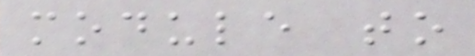module to
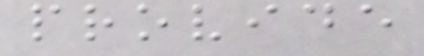provide
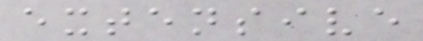extensive
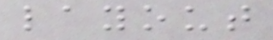layout
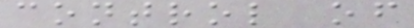control of
